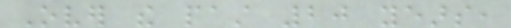Over the past 20 years,
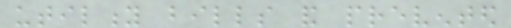utility bills and prevented
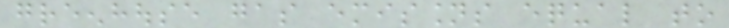greenhouse gas emissions equal to
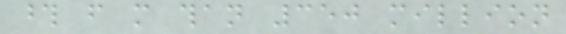those from more than 350 million
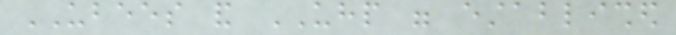UBEES and UHP were established
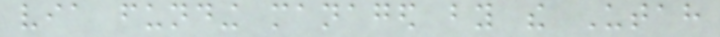via funding managed by the Utah
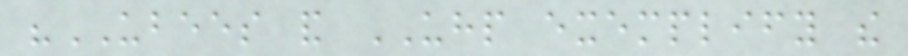"UBEES and UHP exemplify the
